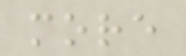more
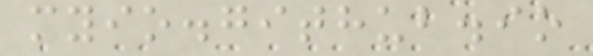myio.github.io
